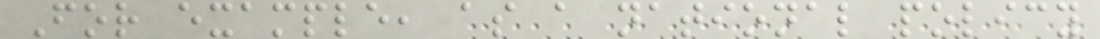For example, as a national policy
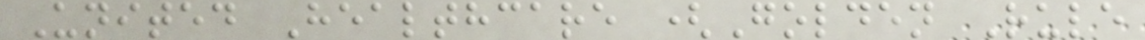United Healthcare (Golden Rule
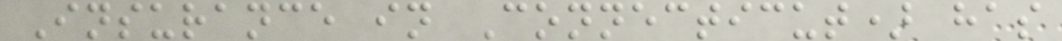Insurance in Connecticut) has
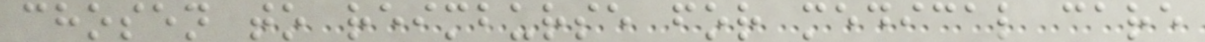chosen to reimburse for medical care
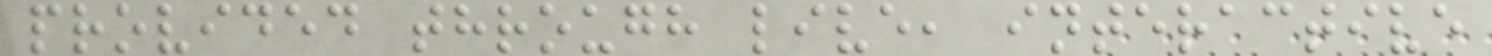provided through live, interactive
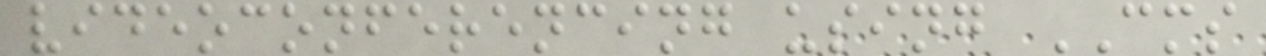videoconferencing using CMS
